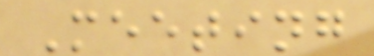Meeting
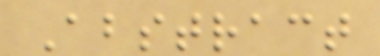Abstract
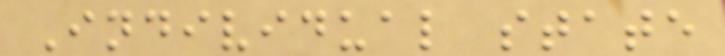Individual state
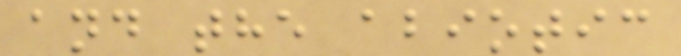and the abiotic
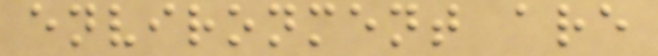environment are
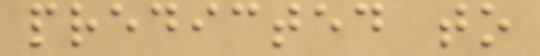predicted to
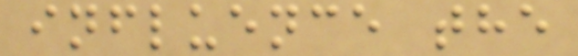influence the
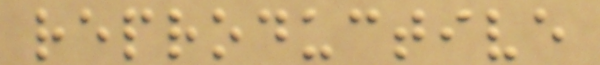reproductive
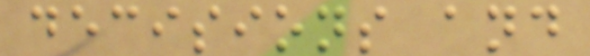decisions and
